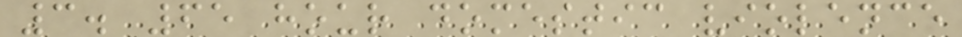3. 65 hour domestic violence
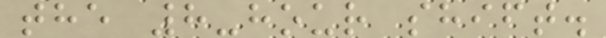the 8-hour shift.
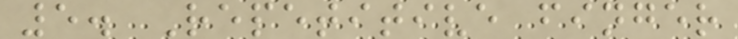5. Repetitive finger
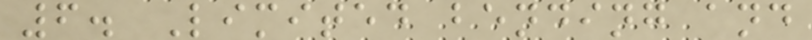6. Limited bending and
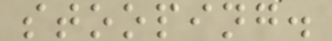stooping.
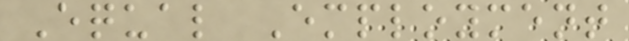Equal Employment
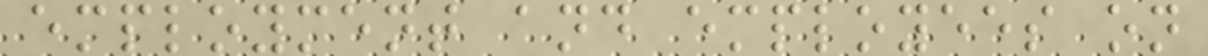employment and employees on
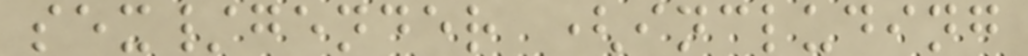sex/gender (including
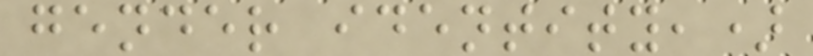gender identity,)
